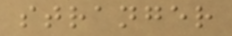stranger
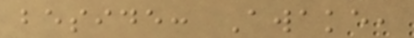beside: Awake,
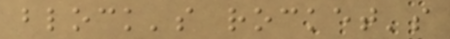block's rocket's
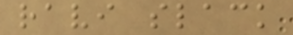ravi slack
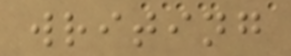writing
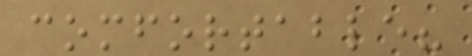comfortable?
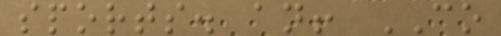sports. an! CO
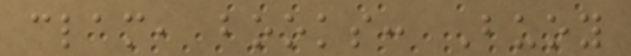clam, books: Buoy
